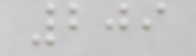209
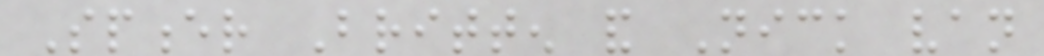Spencer Britten and Nick van
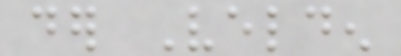der Velden
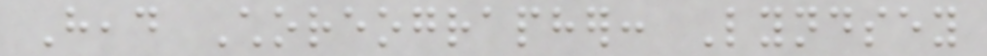Head Choreographer: Lyndsey
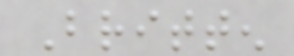Britten
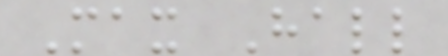Max Hall
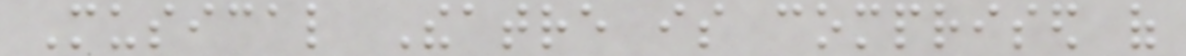Musical Theatre is comprised of
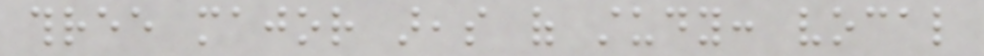three major areas of study: vocal
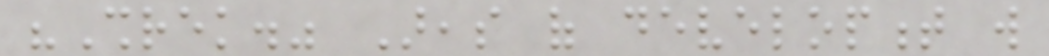"Shrek." Areas of development will
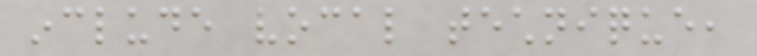include vocal technique,
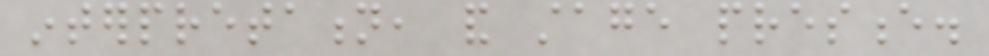interpretation, and stage presence.
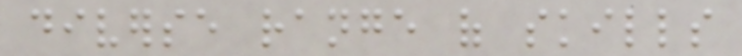diverse range of skills
